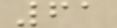61
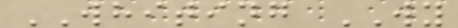WHITING WY
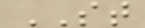ST
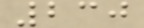230
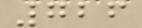726
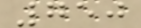750
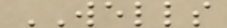WELLS
